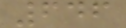646
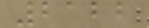2122
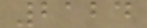2124
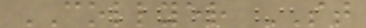COLLYER ST
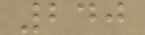240
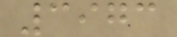3973
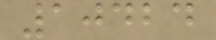10424
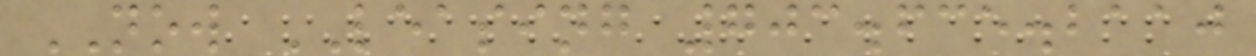NOW LEASING 703.635.2110
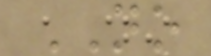NO
